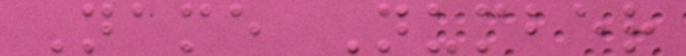Name Number
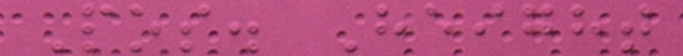Pos. Height
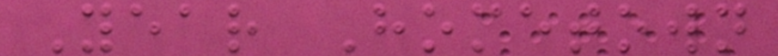Year Hometown
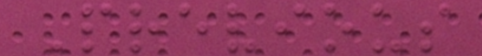Previous
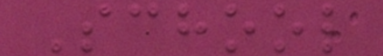School
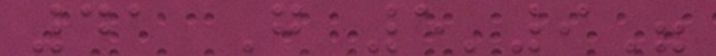41 G 5'9"
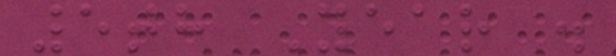5th Year .
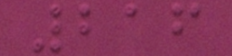216
